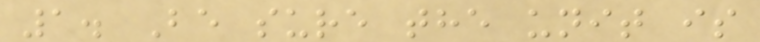1. Be sure the unit is
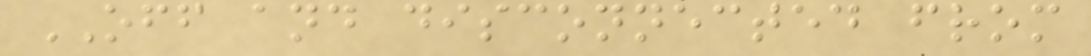OFF and disconnected from
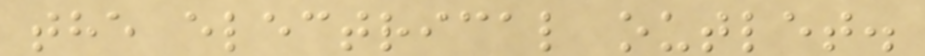the electrical outlet.
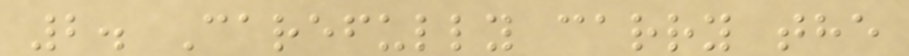2. Carefully carry the
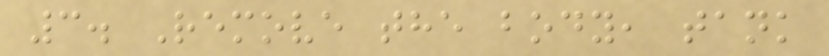3. Remove the body, tank
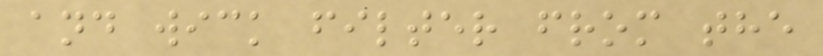and wick filter from the
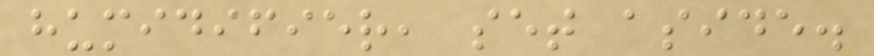humidifier, set aside.
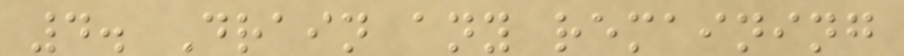4. Drain any remaining
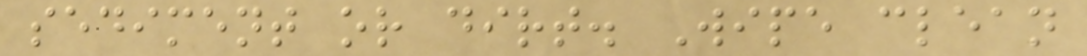sediment or dirt. Wipe clean
